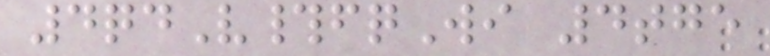4qdV#fqWi 4tge
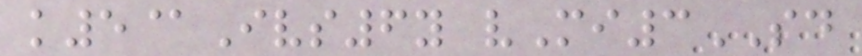k5@Ivs6y vMi3SD
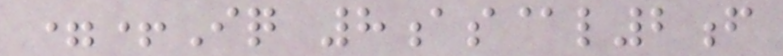=+Iq 8as@l2f
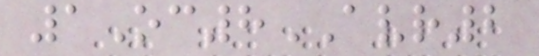1Oc8AVR2
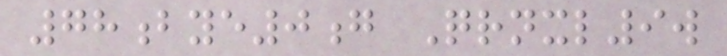78bye0g Qrnxl9w
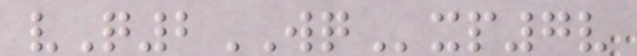vQ2WQxp7v
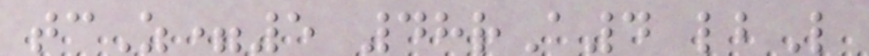tcZ=5 48rA4 lbL
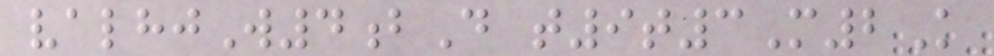valhjW4bD t9t3M2K
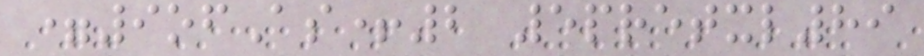=9ofAs+2 5pretxl89
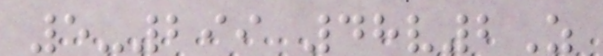5-299 48v2Z
